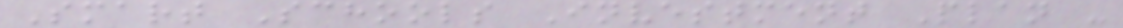Smart Schools Investment Plan -
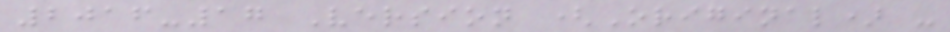2016-17 Version (Original) -
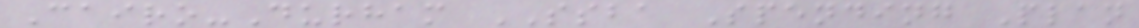Cairo-Durham SSBA Spending Plan
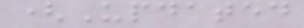(Updated
